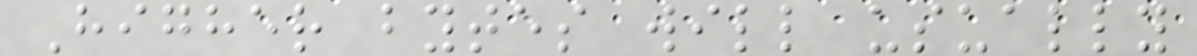Higher bytes will usually
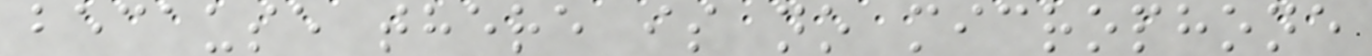because there is no microphone
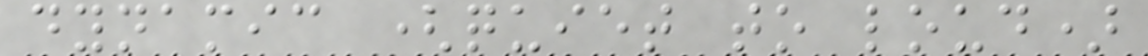dynamic (quiet to loud)
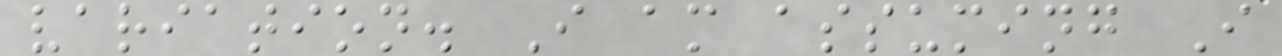variation. I am assuming I
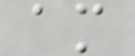am
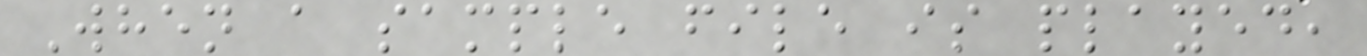When a sample file is played,
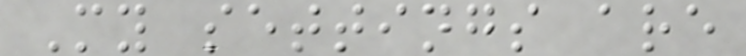My settings are
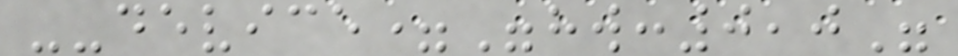--device="hw:0,0"
